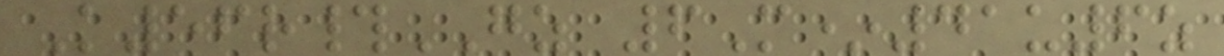K56r#GZ 6M*41u6z
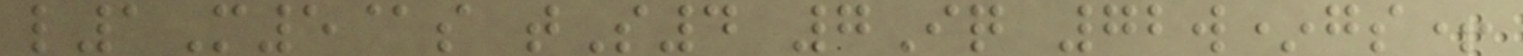l1M5@s tS4 7Iq 72w*gs+
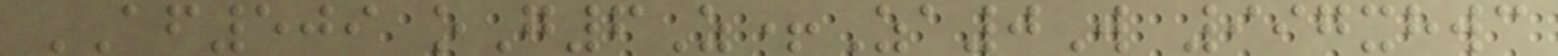AF509 oG6Z+Za0W 997xhwc
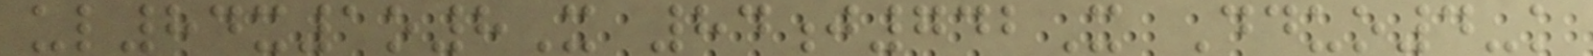ul84x1o8X 84j742X Dduo4-k
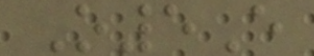O5E
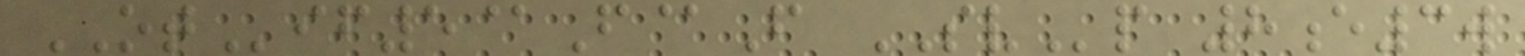OTif5@F@F SVp 8e3w
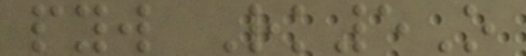pyw Rk5O
